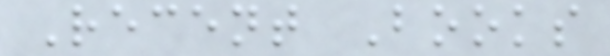Recent Books
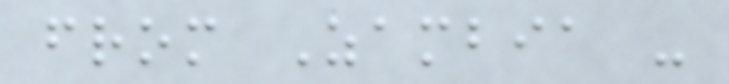from Zambia -
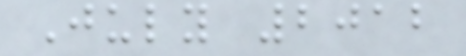July 2012
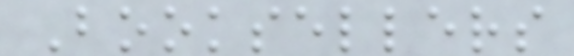Booksellers
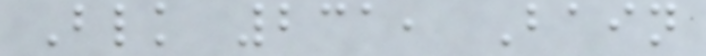Blk 231, Bain
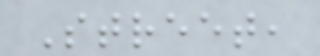Street,
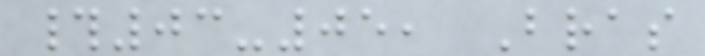#03-05, Bras
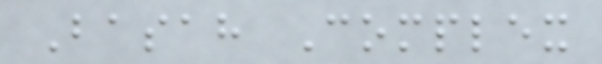Basah Complex
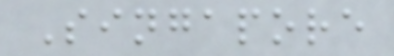Singapore
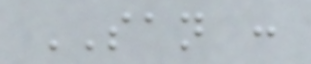SAN :
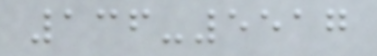136-5517
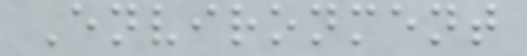Environment
